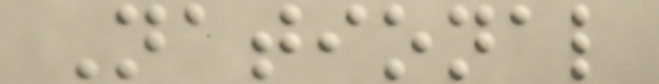National
